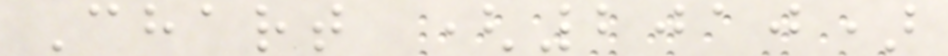Chart (2010)
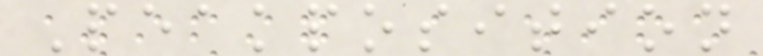Peakposition
